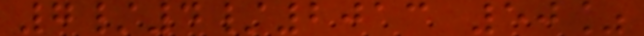7/4/2013 50%
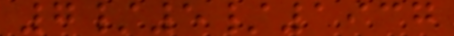7/5/1937
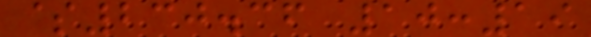$230.36 10:19
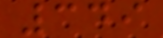349
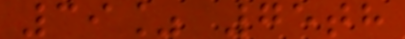39% 75th
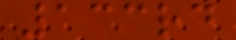133rd
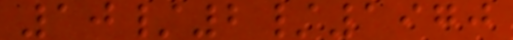10/2/1970
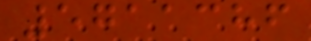5711386
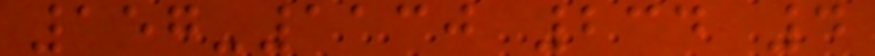157-1130 234 4
